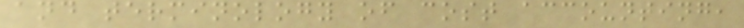and terminology of cost accounting,
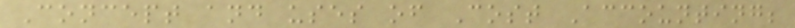Concept and uses of Cost Accounting;
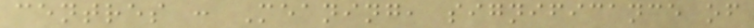centres : Meaning, significance of
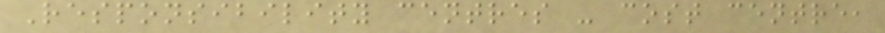Responsibility centres - cost centre,
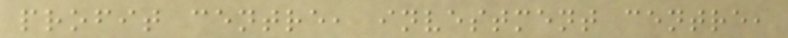profit centre, investment centre,
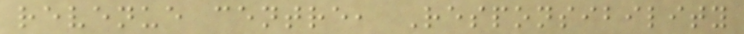revenue centre, Responsibility
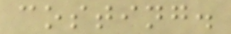costing.
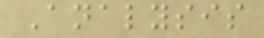Analysis
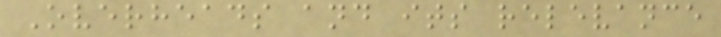Overheads and its relevance
